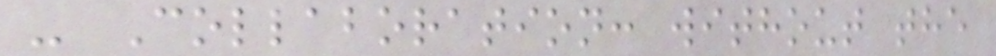- Collaboration: without the
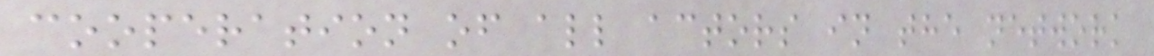cooperation of all actors in the network
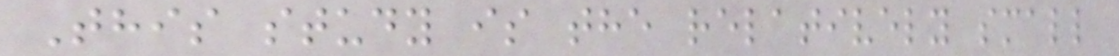This study is the relatively small
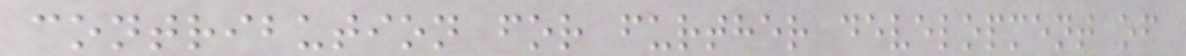contribution for further development of
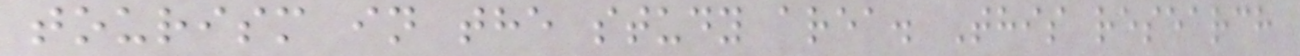tourism in the study area. This research
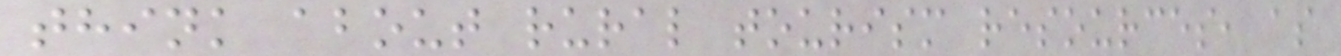think about rural tourism resources, as
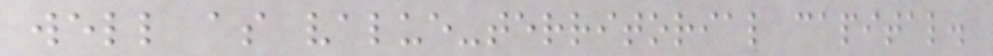well as value-territorial capital.
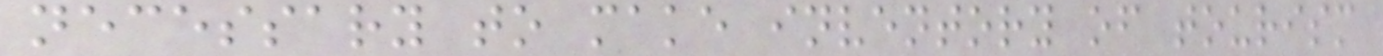necessary to make inventory of tourism
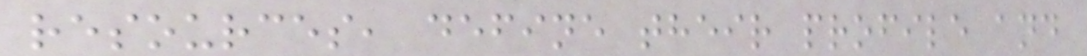resources, define their profile and
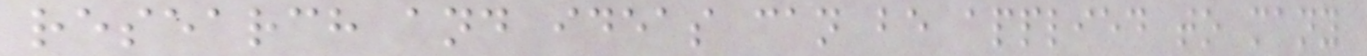research and ideas can be applied to many
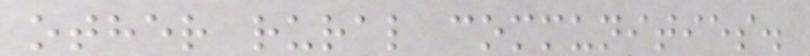other rural communities.
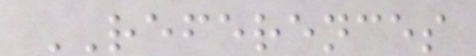REFERENCES
